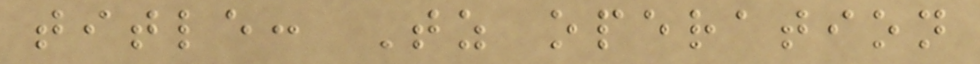title: Tz operation
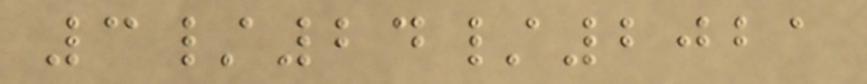3/24/2021
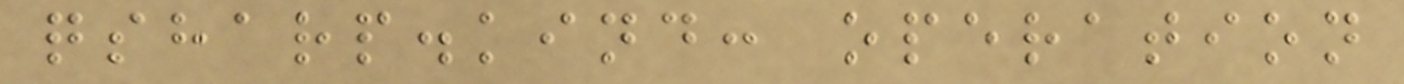qsharp.kind: operation
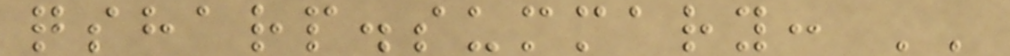qsharp.summary: ''
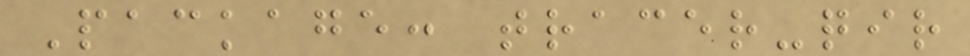Package: tracer-qir
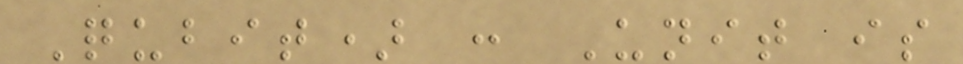Qubit) : Unit is
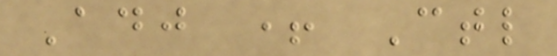Adj + Ctl
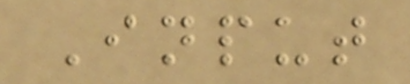Input
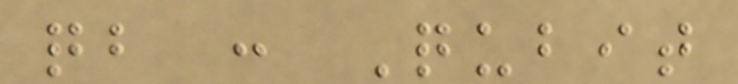qb : Qubit
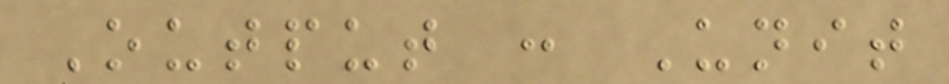Output : Unit
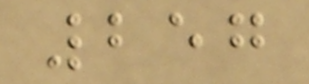257
